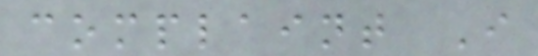complaint I
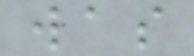was
